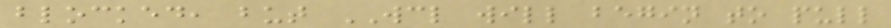blocked, but WCL will begin to pull
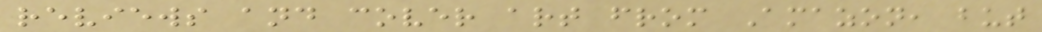reviews and cover art from Amazon, but
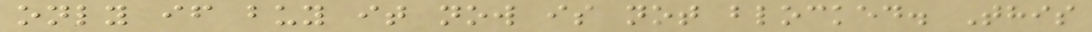only if buy it now is not blocked. This
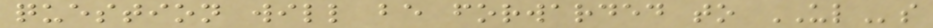question will be forwarded to ULs
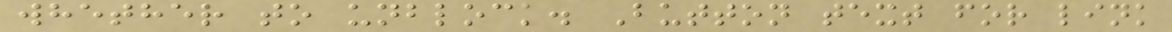whether to unblock. Button text for link
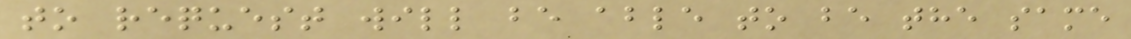to request will be able to be the same
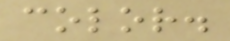color.
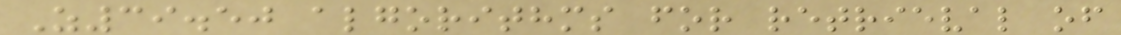Z39.50 algorithms for retrieval of
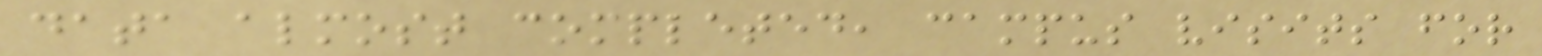data almost completed, campus visits for
